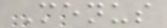Menus
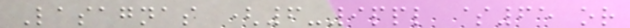Lasagnas (6-9ppl $65 or
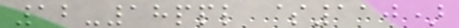12-18ppl $110)
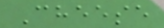Cheese
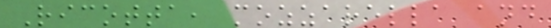Ricotta, mozzarella and
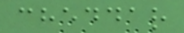cheddar
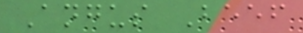Angus Beef
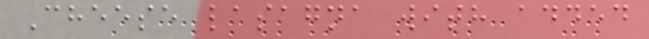Cheese lasagna with added
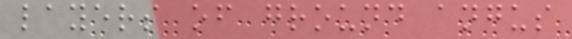layers of ground angus
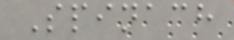Spinach
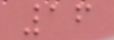16
